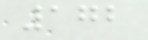172
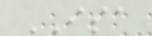ISA
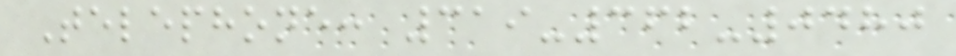Telephone: 319-362-0480
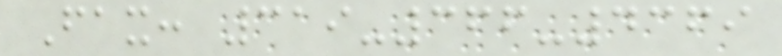Fax: 319-366-4369
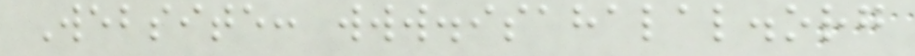Website: www.isahalal.org
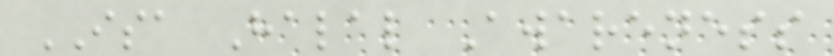ISA Halal Awareness
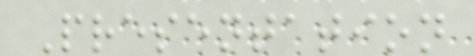Presentation
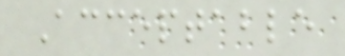Acceptable
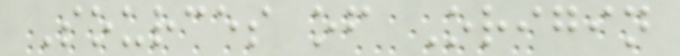Sources of Origin
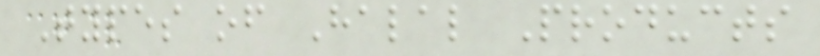Types of Halal Products
